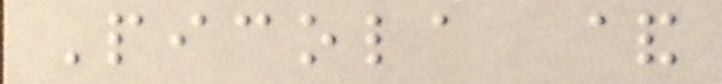Picola &
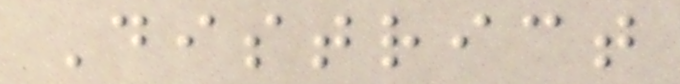District
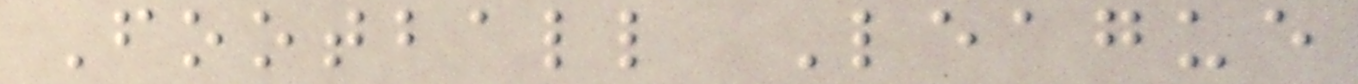Football League
